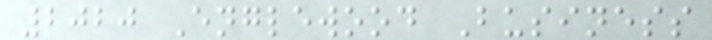2020 Englewood Business
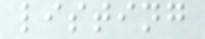listing
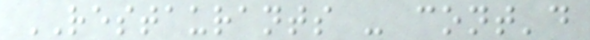RESTAURANTS - cont'd
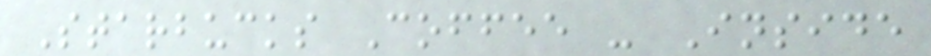Starbucks Coffee - Inside
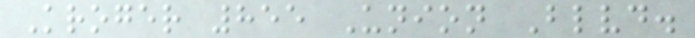Kroger 855 Union Blvd.
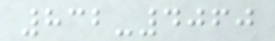832-4060
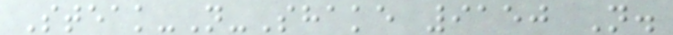Steak-N-Shake 9150 N.
